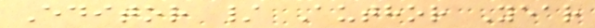Editor / Author Year
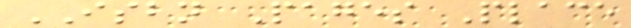ISBN Pages Place
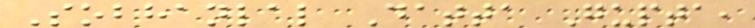Sobhanlal Datta Gupta,
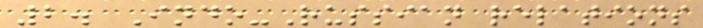2. Indo-Russian relations
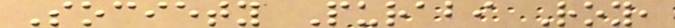Society Purabi Roy,
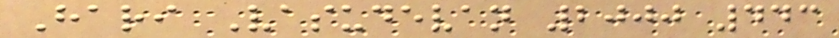Hari Vasudevan 2000 443
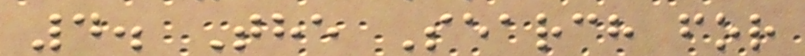4. The Search for
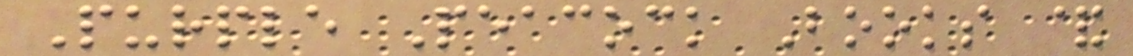Purple Peacock Books &
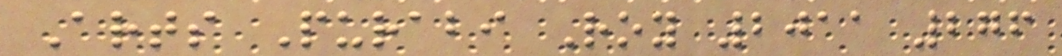Arts Purabi Roy 2011 276
